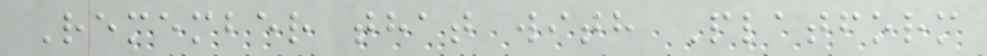Remember that with Platform
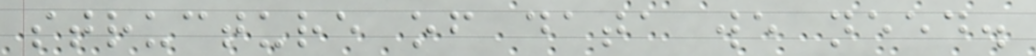structure of data we need.
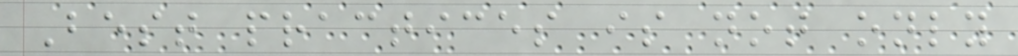Best practices is not only
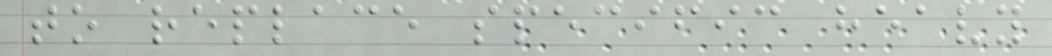to replace specific heavy
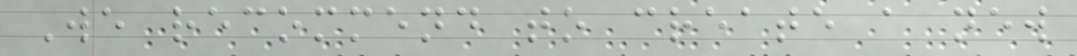We recommend to create a new
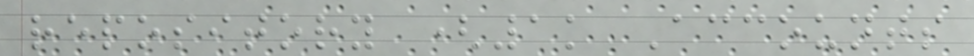repository (1k Accounts
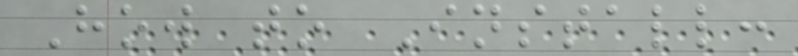How to Install:
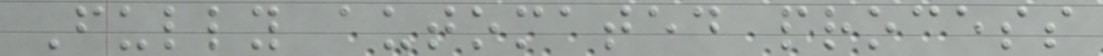Fully automated process
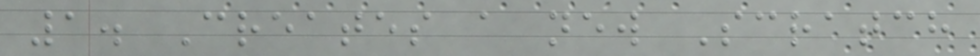1. Creates a new Scratch
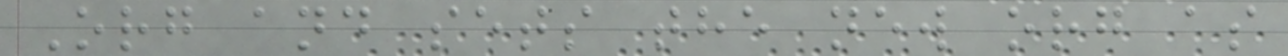Org and sets the new org as
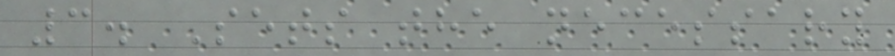3. Sets the necessary
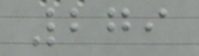279
